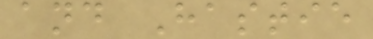and Hastie
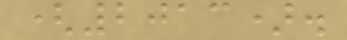(2013).
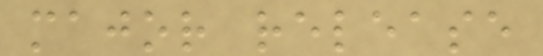major release
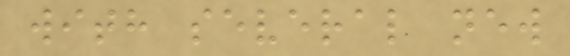with several new
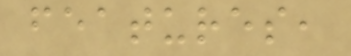features,
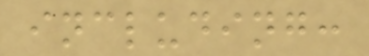including:
